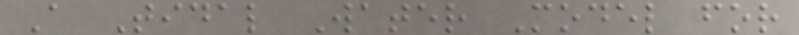A Tidal Water Model for
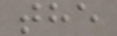the
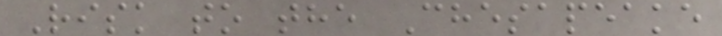Risk to the Chesapeake
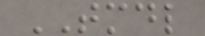TMDL
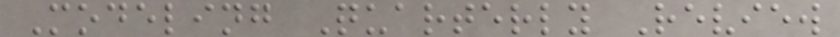Modeling Quarterly Review
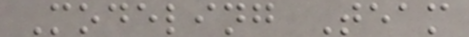Modeling Team
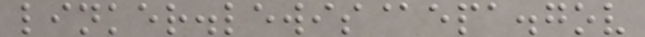linker.lewis@epa.gov
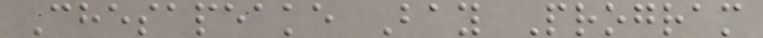Chesapeake Bay Program
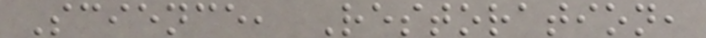Science, Restoration,
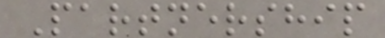Partnership
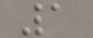1
